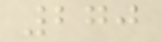270
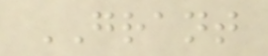GRANT
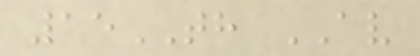15TH AV
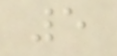5
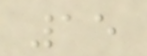15
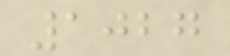1027
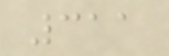311
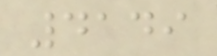4149
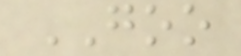GOO
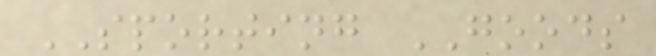SPORTING GOODS
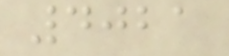4021
